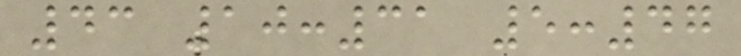43 10:31 5:47
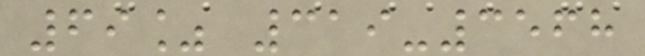69% 319-3568
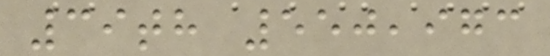39th 550,973
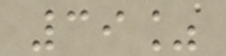39%
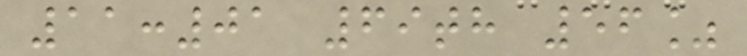11:01 69th 56%
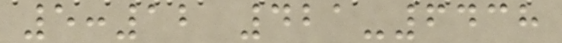5:12 421-6438
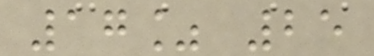17% 25
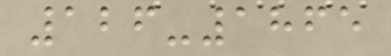126-1865
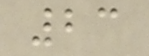23
